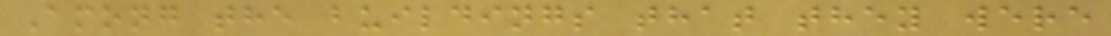Among the buildings that they were
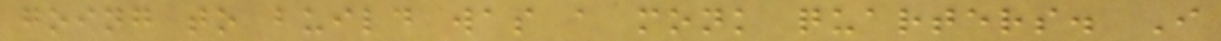going to build was a monk quarters. I
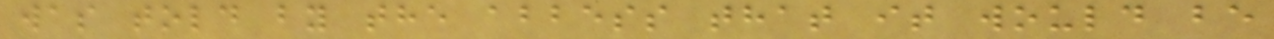was told by the abbess that it would be
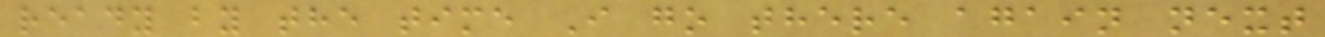ready by the time I go there again next
